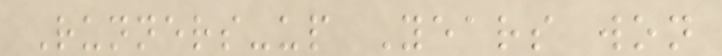Runners-up Years won
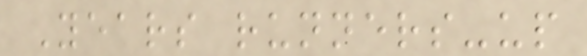Years runners-up
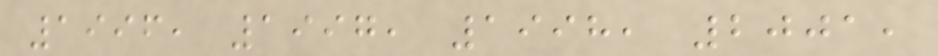1996, 1997, 1998, 2001,
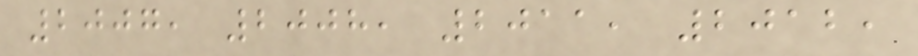2007, 2008, 2011, 2012,
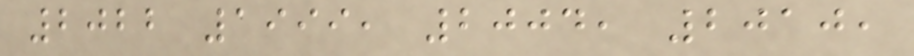2022 1999, 2004, 2010,
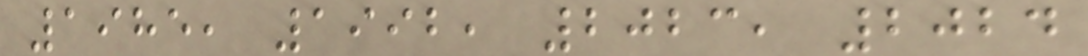1985, 1992, 2023, 2024
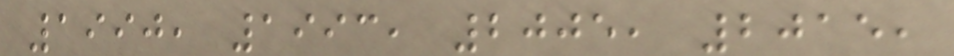1990, 1993, 2005, 2015,
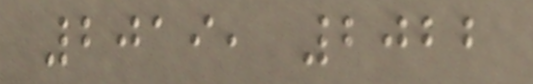2019, 2022
